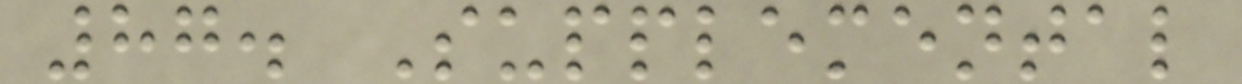87. Supplemental
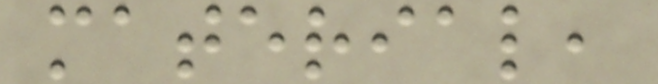material,
